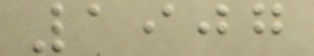1907
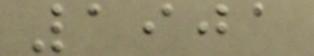1901
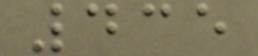435
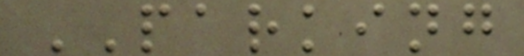PARKING
